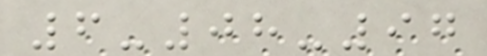6-08-97
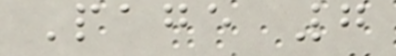Page 7
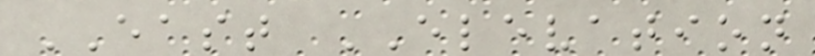EAST ELEVATION
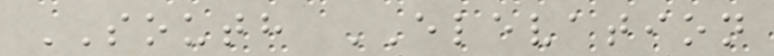SOUTH ELEVATION
